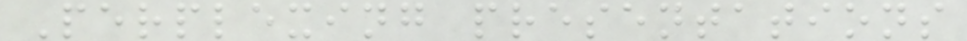Perplexing presentations
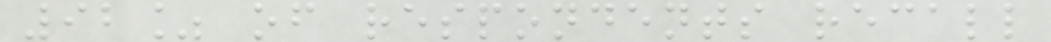92% of respondents recall
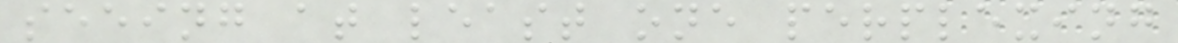seeing at least one perplexing
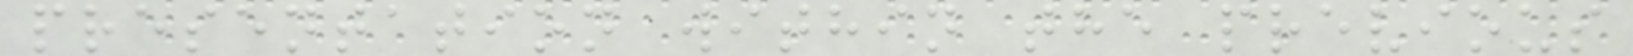presentation within the previous
